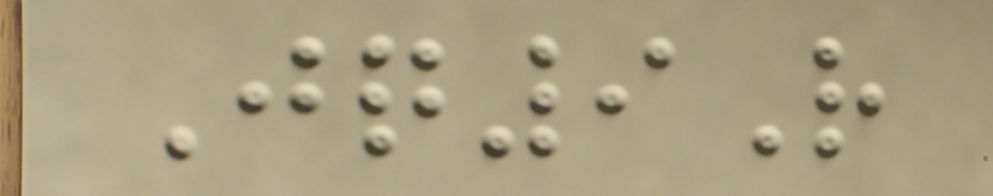Jq9R
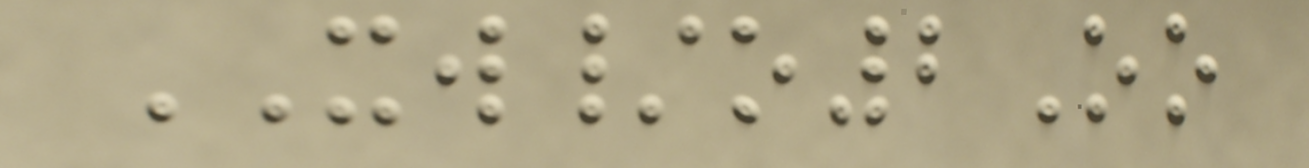XW/o2Oo
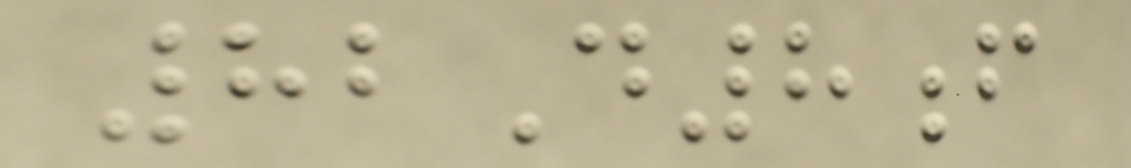82D8f
